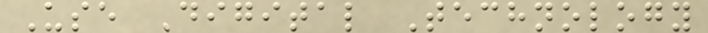Use Digital Technology
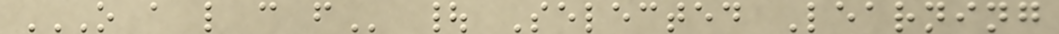O A L C F | Selected Learning
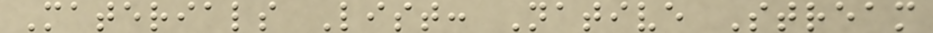Materials List: Native Stream
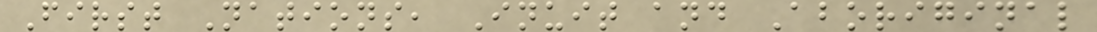First Nations, Inuit and Aboriginal
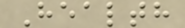Health
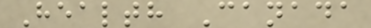Health Canada
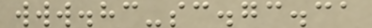www.hc-sc.gc.ca
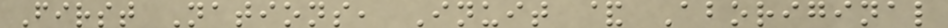First Nations, Inuit & Aboriginal
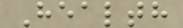Health
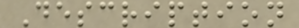Description
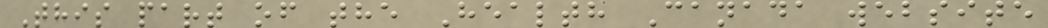This part of the Health Canada website
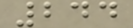244
